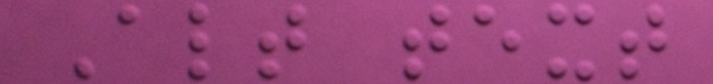Alt text
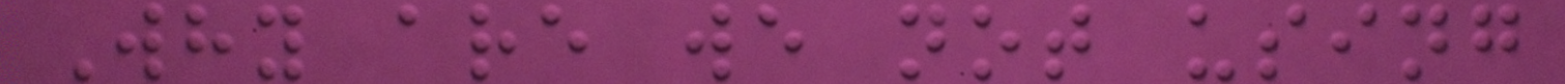Why are we not using
